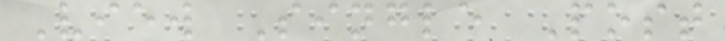View Single Post
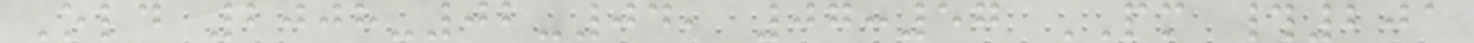Old 2008-02-04, 07:57 PM #201
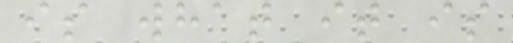is what it is
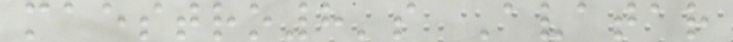maestro8's Avatar
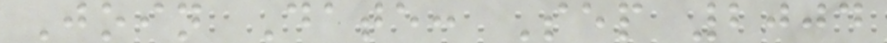Join Date: Sep 2004
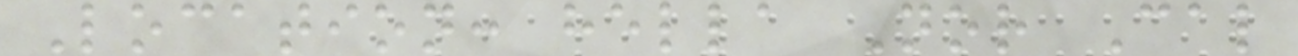Location: hella Nor Cal
